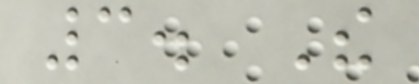3. The
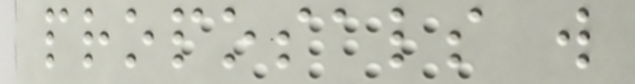proposals will
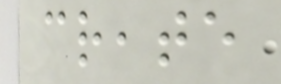create
